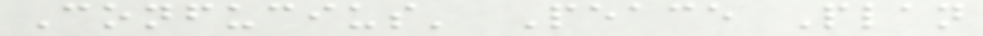Confucius' Peace Plan
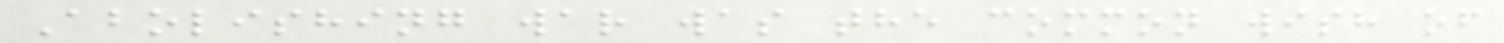Abolishing war was the common wish of
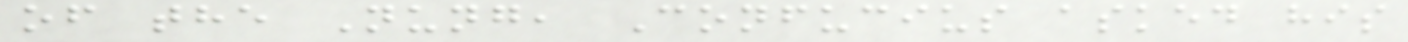of the Nung, Confucius asked his
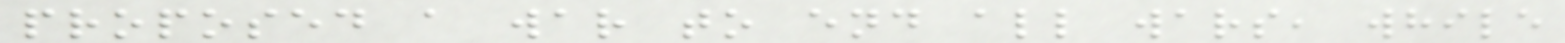proposed a war to end all wars, while
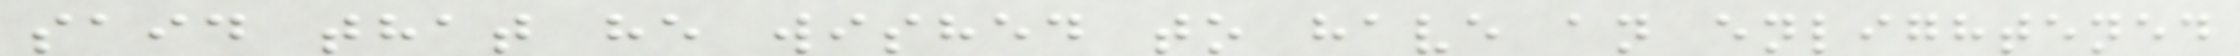said that he wished to have an enlightened
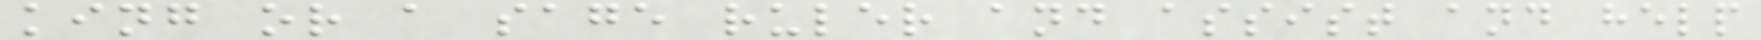king or a sage ruler and assist and help
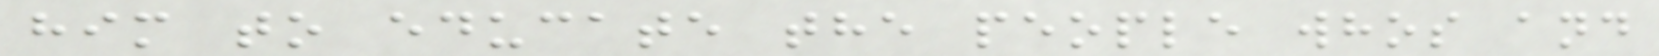him to educate the people whos and
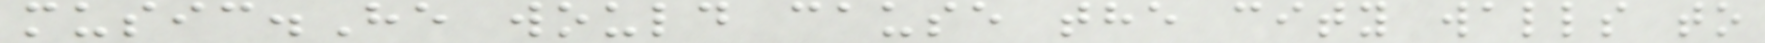music.He would cause the city walls to
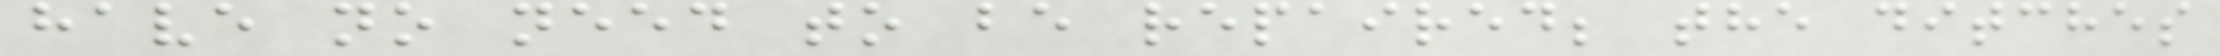have no need to be repaired; the ditches
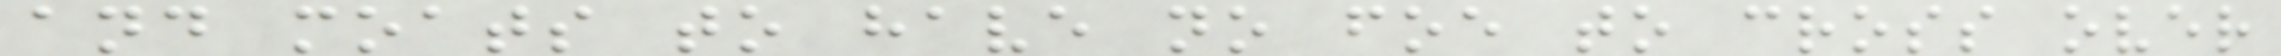and moats to have no foe to cross over
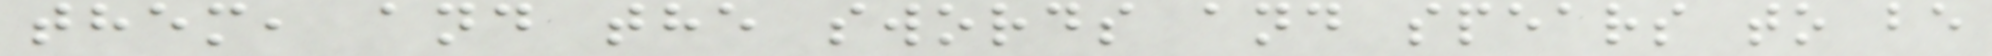them, and the swords and spears to be
